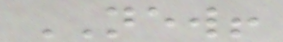NEW!
